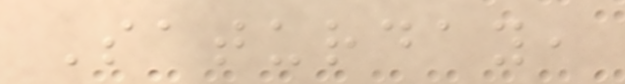Saturday,
